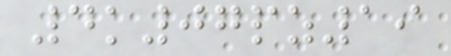4k07pz19
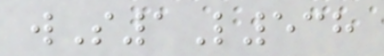wS1L538
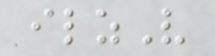ilzV
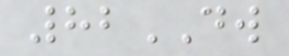82DW
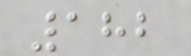182
